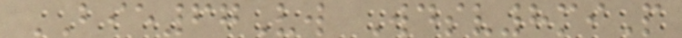BIE67Vw Wdsv8miP
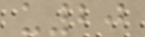u20
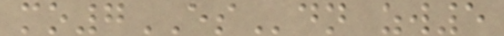mo7ESdn zw5
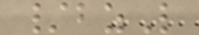/bzL
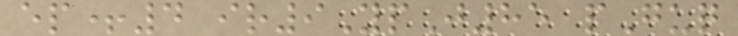ep+4 ir9YpJ85 pGuq
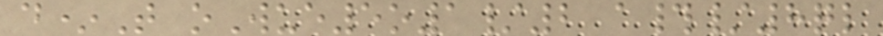d*T oWue5o1/2 a#/8ql
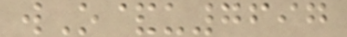wO&u7697
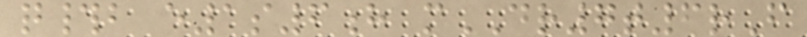q#b e1s6h mDR7t6rF
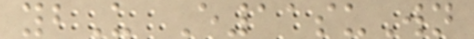ybU E11suWn
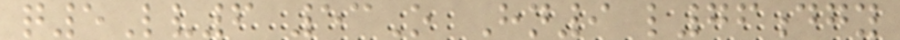q5Lv6 53O Hn9 l76dgy
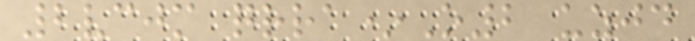2vcjm qrra*O2 uzjd
